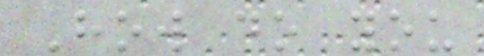How do you
